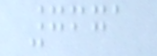7671
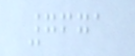7671
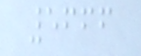5666
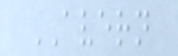AVERN
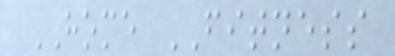HOME FITNESS
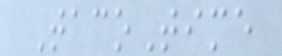TacoTime
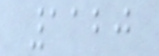1120
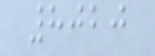8020
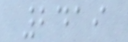2419
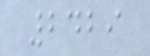2429
